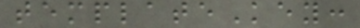templateKey:
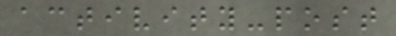activity-post
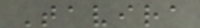Tavira
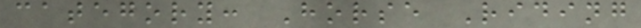category: Horse Riding
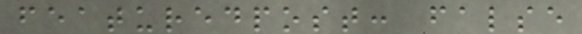featuredpost: false
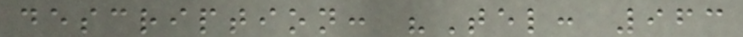description: "Tel: 963
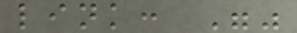link: ""
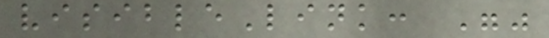visibleLink: ""
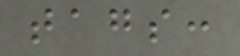tags:
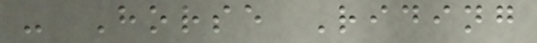- Horse Riding
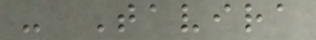- Tavira
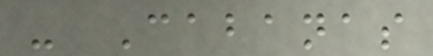- Cabanas
